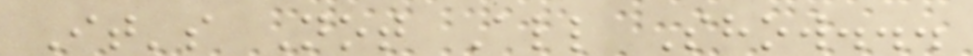It's Not All Show...
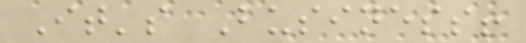It's Business!
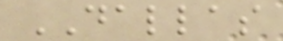DALLAS
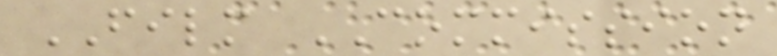FILM COMMISSION
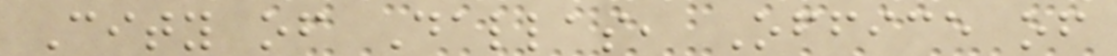City of Dallas, Office of
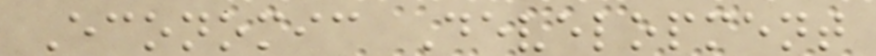Economic Development
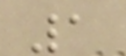1
